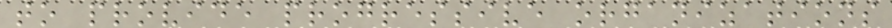to provide progressive organizations
